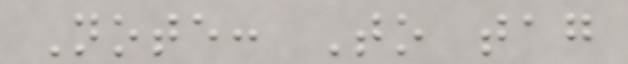Note: To tag
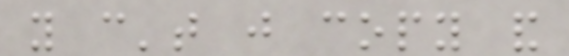you can't just copy and
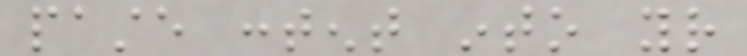paste content into your
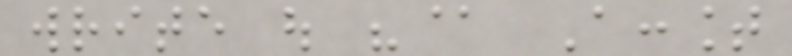write out "@ Account
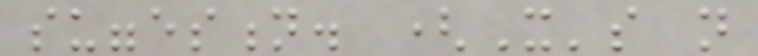suggestion. (It's not
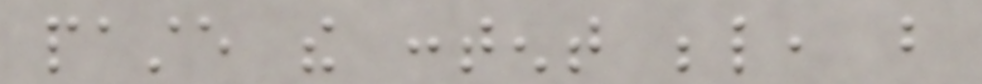paste the content below, but
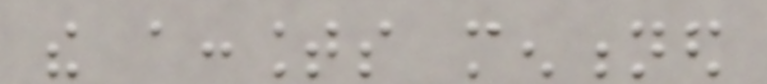the accounts mentioned
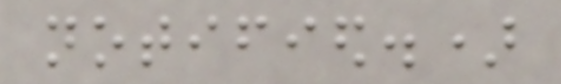notified.)
